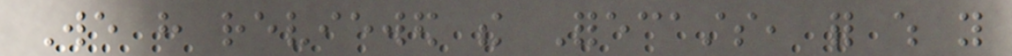We have reviewed the Forecasts, for which you
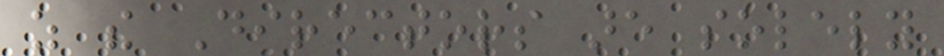as the Directors are solely
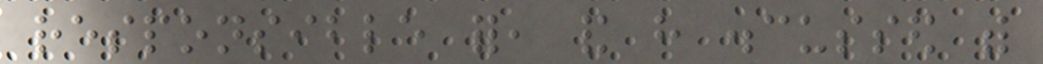responsible for, and have discussed with
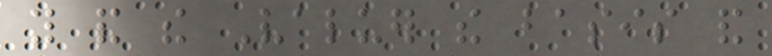you and the Valuer the basis and
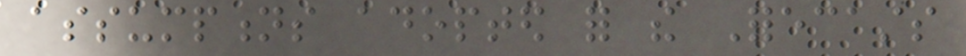assumptions adopted for the Forecasts
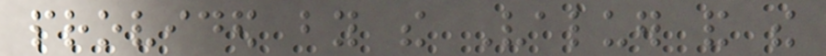provided by the Valuer and the
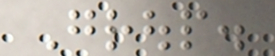Group.
